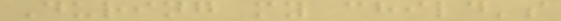During my child's
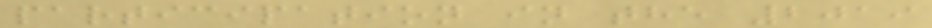participation in the 2019
